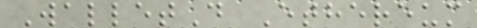WalletD Ethereum
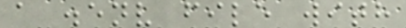a .env file with
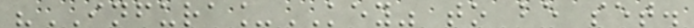"INFURA_KEY" to be set.
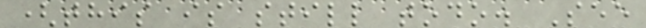(this is still todo. See
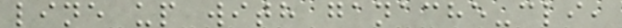line up with ganache-cli,
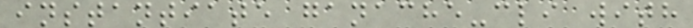instantiate ganache-cli with
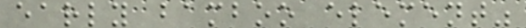early bamboo element"
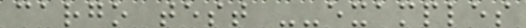cargo test --examples
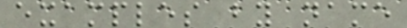examples by name
